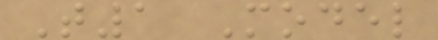T1 Model
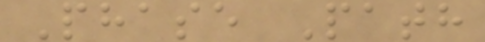Phase Path
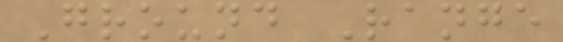Ground Range
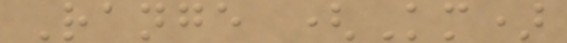Range (Km)
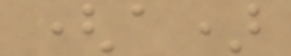(a)
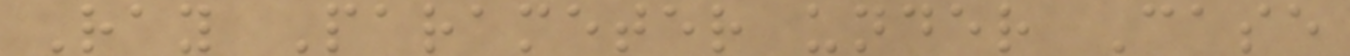Ray Parameter under Case
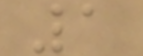1
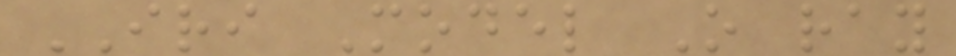IRI Model O ray
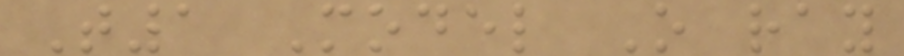T1 Model O ray
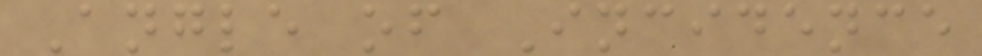Angle of Incidence
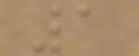1
